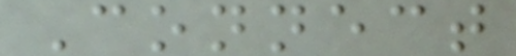Connect
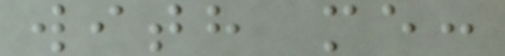with me:
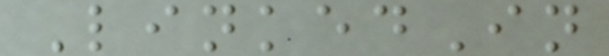LinkedIn
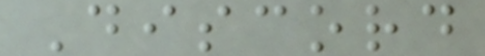Discord
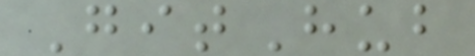GitHub
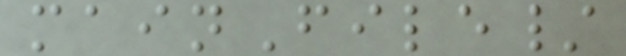mainFile/
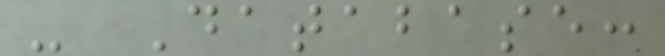- Database:
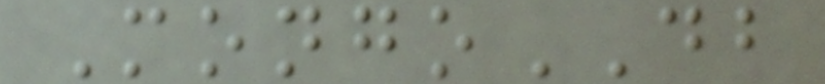MongoDB
